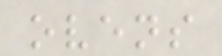ovens
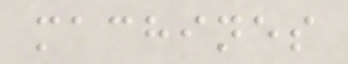machines
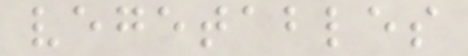vegetables
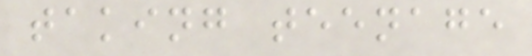taking teenage
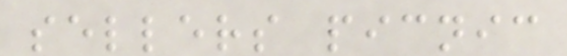sellers picnic
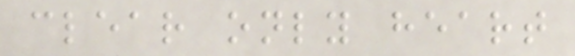clear only heart
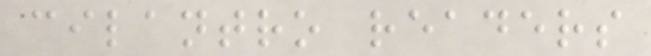cilantro readers
